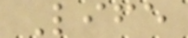Life
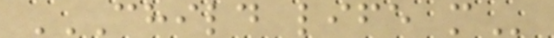CHILD LIFE M
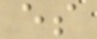es
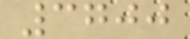3700
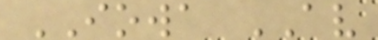IOWA AV
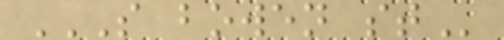S BOWEN ST
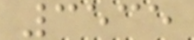3535
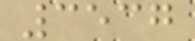3537
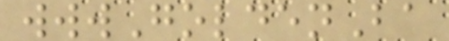wwwGoldenBa
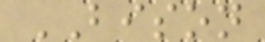BISON
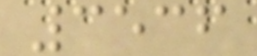3536
